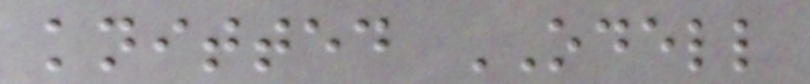knitted ODELL
